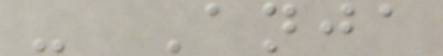- Anja
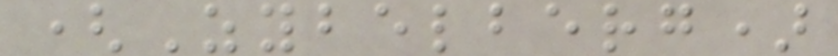(Zybelberg)
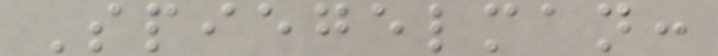Spiegelman:
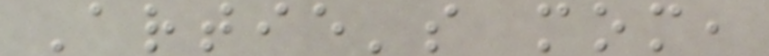Artie's mom,
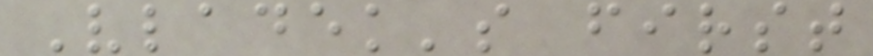Vladek's first
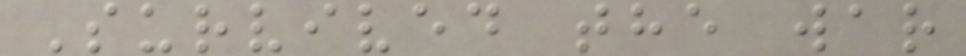Survived the war
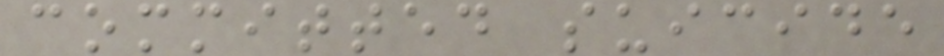committed suicide
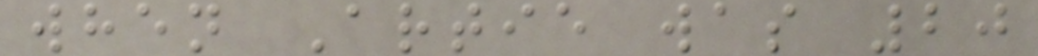when Artie was 20
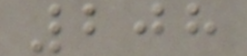208
